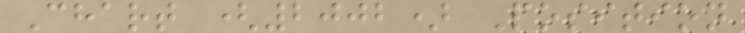Chart (2002) Position
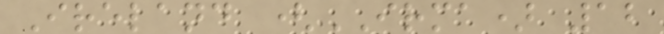Ireland (IRMA) 12
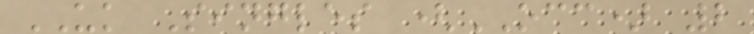UK Singles (OCC) 2
